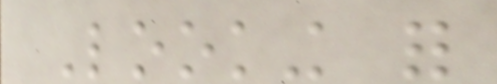Looking for
